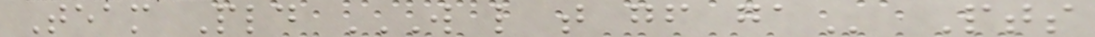Team Pld W L T GF GA Pts
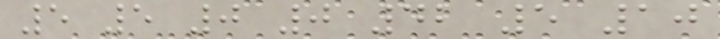5 5 0 0 42 5 10
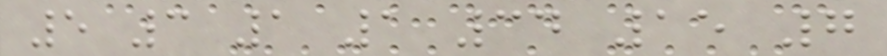5 3 1 1 34 15 7
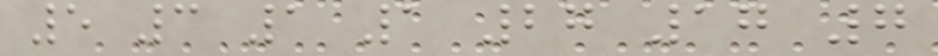5 3 1 1 27 17 7
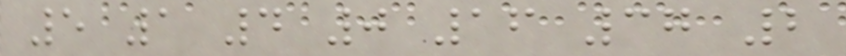5 1 4 0 16 37 2
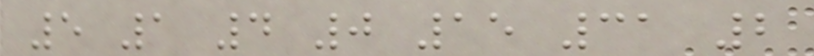5 1 4 0 15 31 2
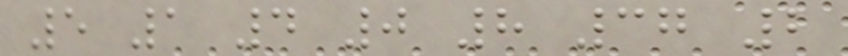5 1 4 0 8 37 2
